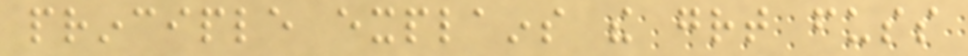principle explains the great fuss
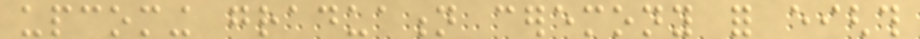upcoming graduation ceremony for eighth
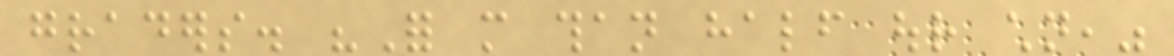graders. "For more than half our children,"
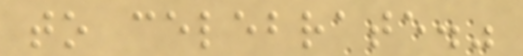to celebrate."
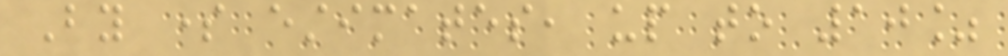By some estimates, up to 10%
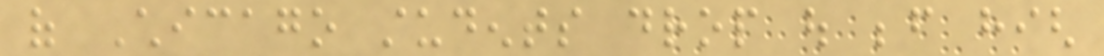of Chicago students drop out before high
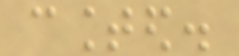counted.
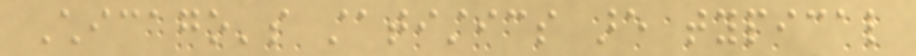Chicago's statistics are typical
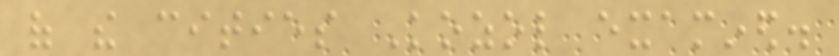of the cities Kozol examined.
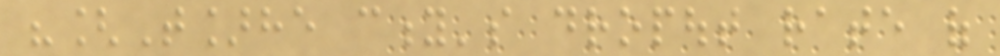"[T]he city's dropout rate of
